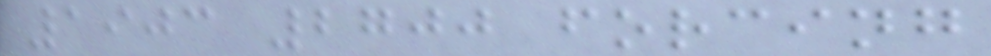1903 2700 forcing
